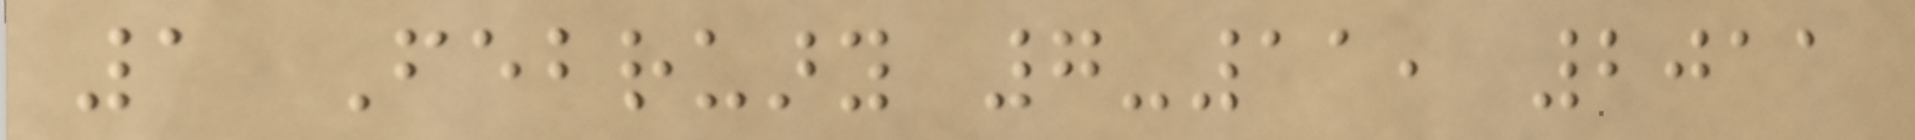1 February 7-11, 2011
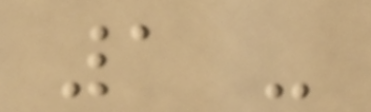1 -
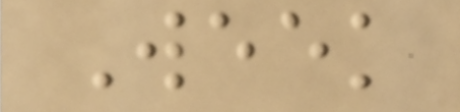Week
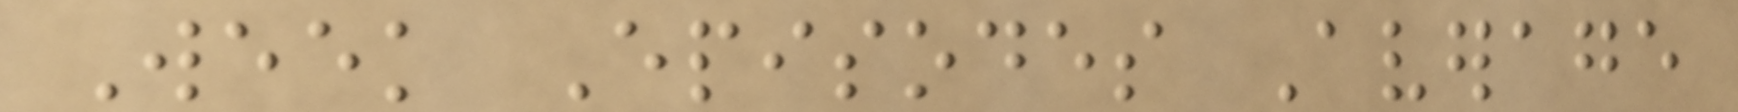Week Episodes Average
